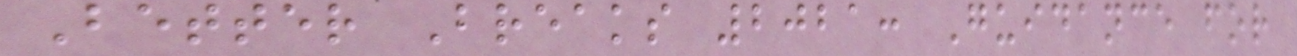Better Breaks 2021: Guidance for
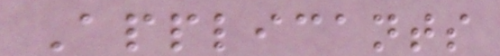Applicants
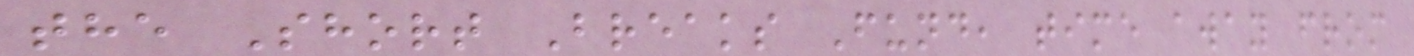the Short Breaks Fund, time away from
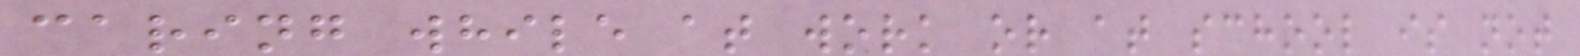caring while at work or at school is not
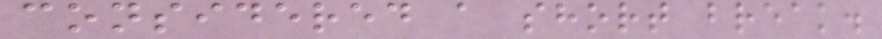considered a short break.
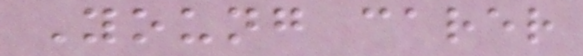Young carer
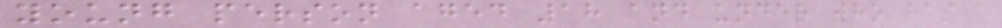young person aged 18 and under who has a
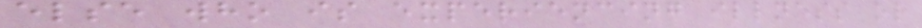else who is experiencing illness or
